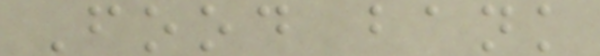Food bank
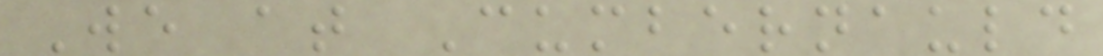We at Cumbernauld
